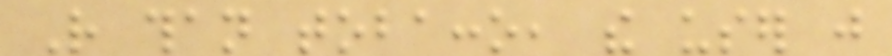Rather than tobacco, the user just
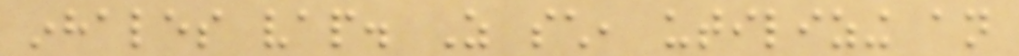inhales vap. As such, utilizing an
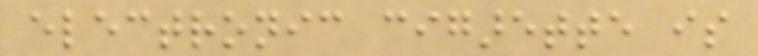electronic cigarette is
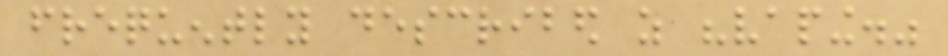frequently described as "vaping."
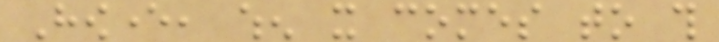However, when it comes to this
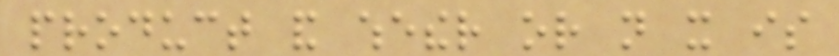product and whether or not it is
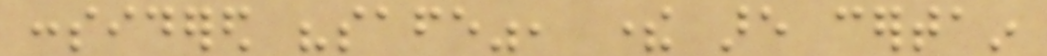considered "safe", there are certain
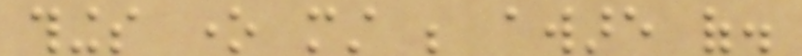things one must be aware of.
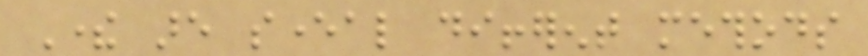There are several different methods
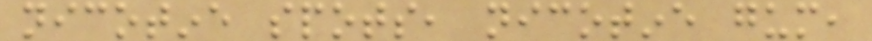nicotine spots, nicotine gum,
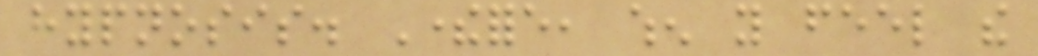hypnosis. Therefore, when you feel the
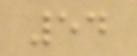54
